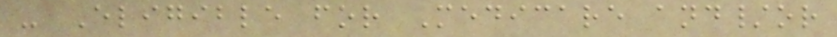- Eligible for Medicare and/or
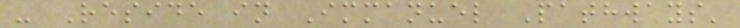- Reside in Immanuel Pathways'
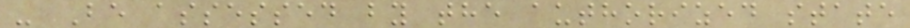- Be assessed by the authorized state
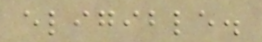eligible.
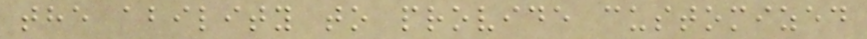the ability to provide customized
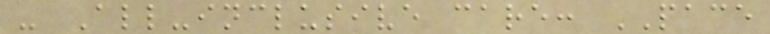- All-inclusive care: PACE
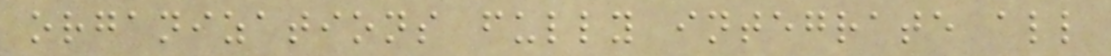organizations fully integrate all
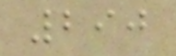290
